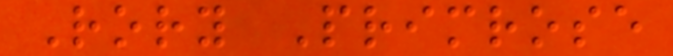Rory Primrose
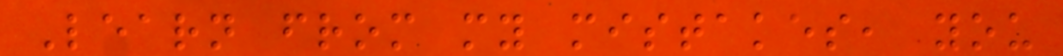Learn from my mistakes, you
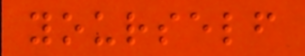yourself
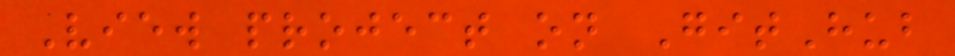View project on GitHub
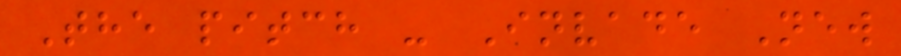The pitch - Invade New
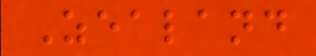Zealand
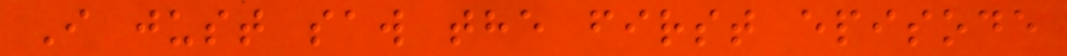I just saw the first episode
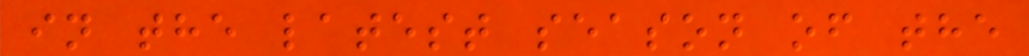in the latest season of the
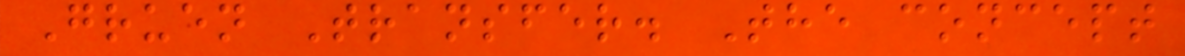Gruen Transfer. The concept
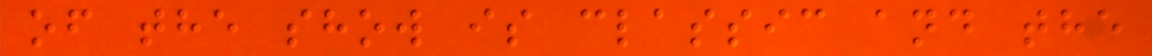of the show is classic and the
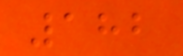182
